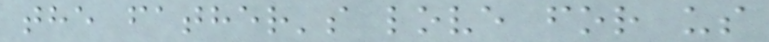the father's love for us
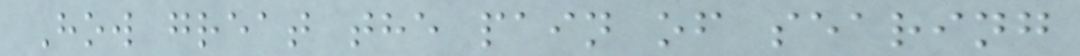How great the pain of searing
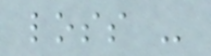loss -
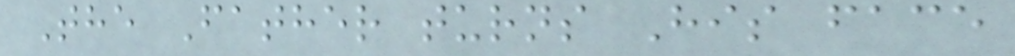The Father turns His face
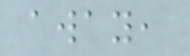away,
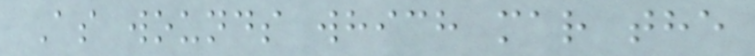As wounds which mar the
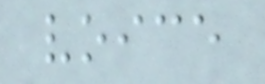voice
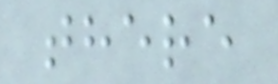there
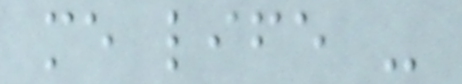me life -
